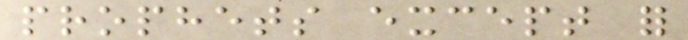prophets except for
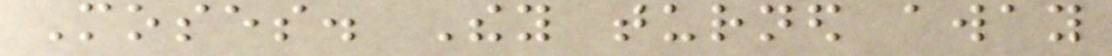Moses. They turned away
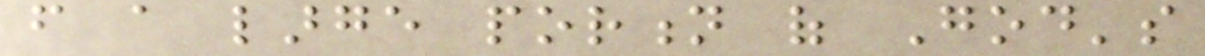from a large portion of God's
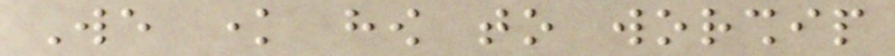We know how to worship
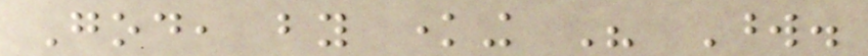God, by knowing His Word.
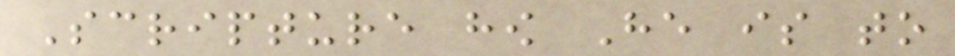Scripture how He is to
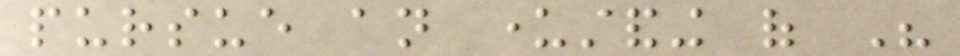pursue an understanding of His
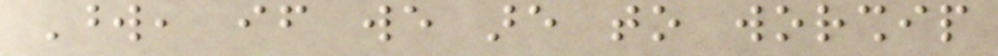Word, if we are to worship
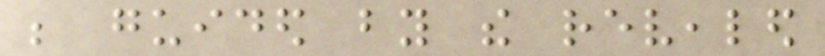be guided by the revealed
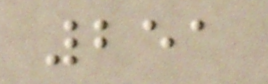251
